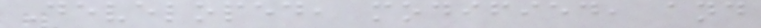Developed, modified, and
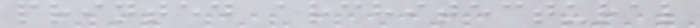printed architectural
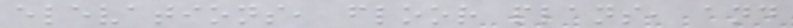elevations, floor plans, and
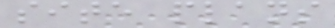site plans
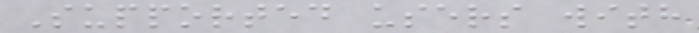Supported users with
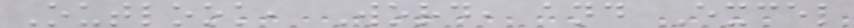Outlook, Word, and Excel
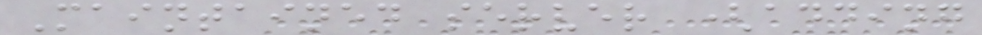Maintained server (adding
